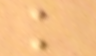k
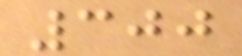300
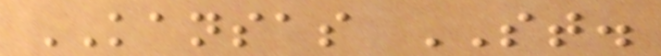KANSAS ST.
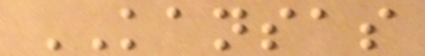KANSAS
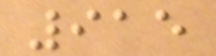915
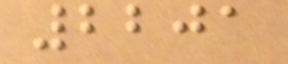2201
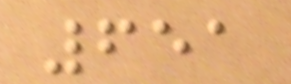651
